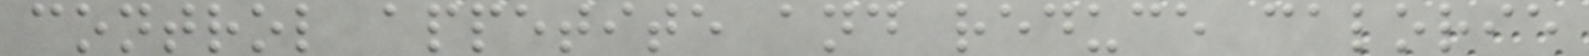control appetite and reduce calorie
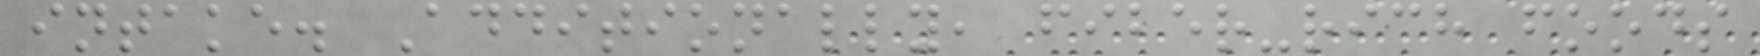intake. Additionally, fiber-rich foods
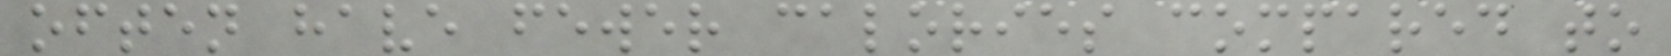often have fewer calories compared to
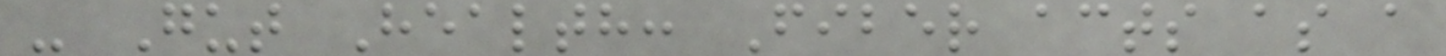- Gut Health: Fiber acts as a
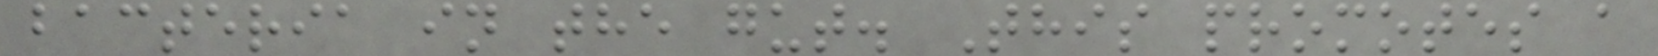bacteria in the gut. This promotes a
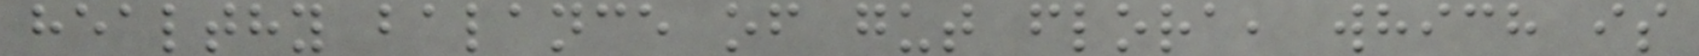healthy balance of gut flora, which is
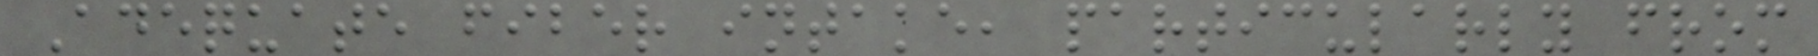Adequate fiber intake, particularly from
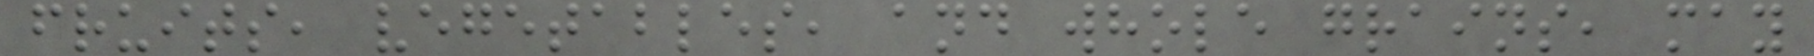fruits, vegetables, and whole grains, may
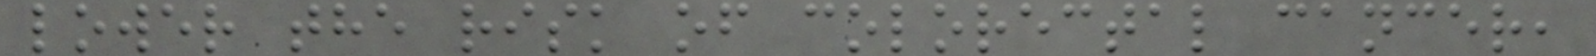lower the risk of colorectal cancer,
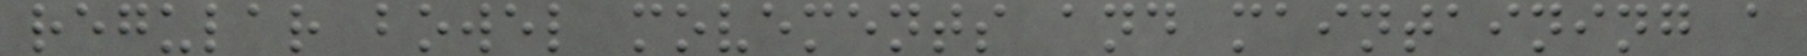regular bowel movements and maintaining a
